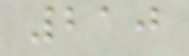210
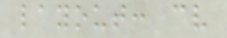layout: cv
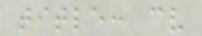title: cv
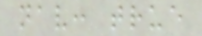nav: true
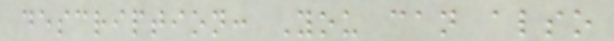description: You can also
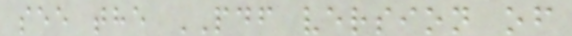see the PDF version of
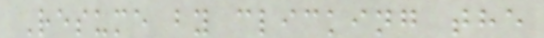Resume by clicking the
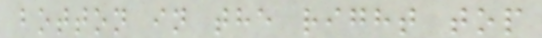botton in the right top
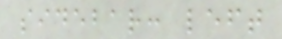sidebar: left
